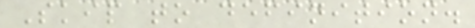Skip to definition.
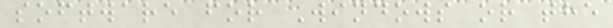software for Windows or the
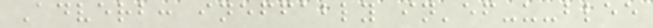Adverb: ineffably in'ef-u-blee
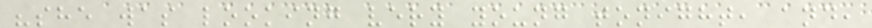"she was looking very young tonight, and,
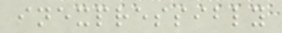inexpressibly
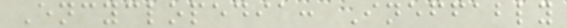Encyclopedia: Ineffably
